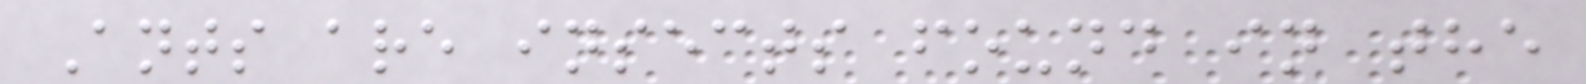Ants are insects found in the
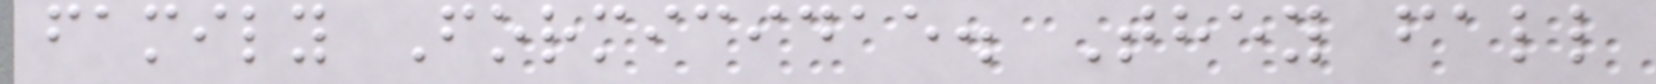family Formicidae. They fall
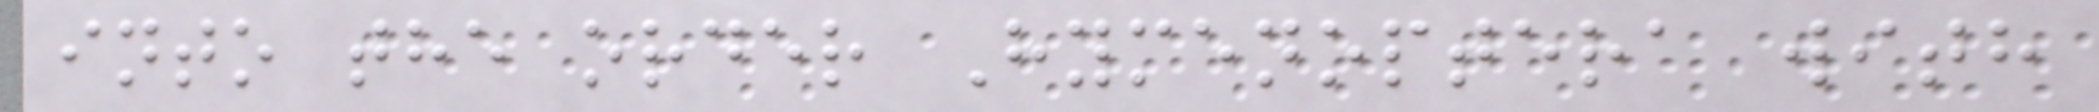into the order Hymenoptera with
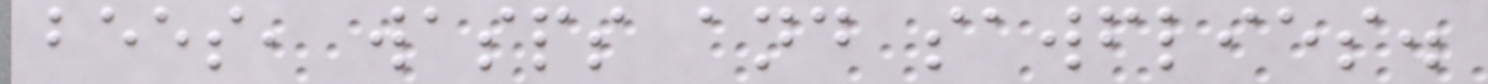bees, wasps and sawflies.
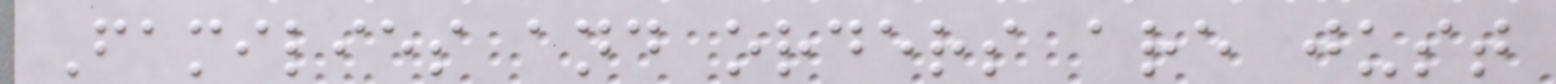Families and orders are just
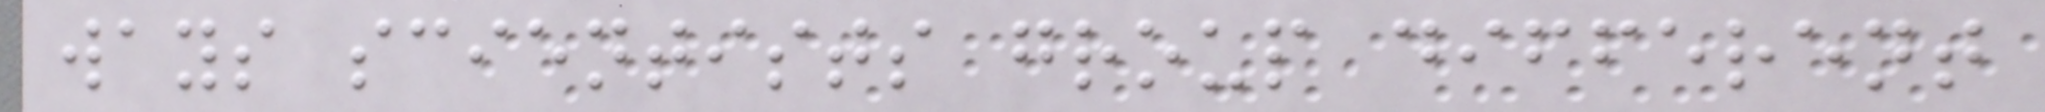ways scientists group different
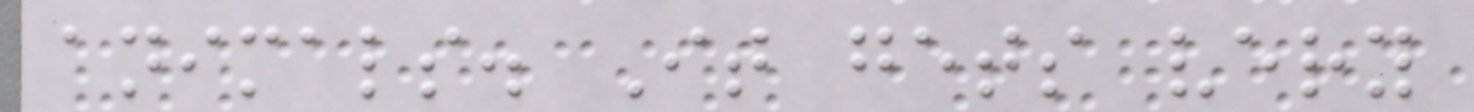animals. It gets very
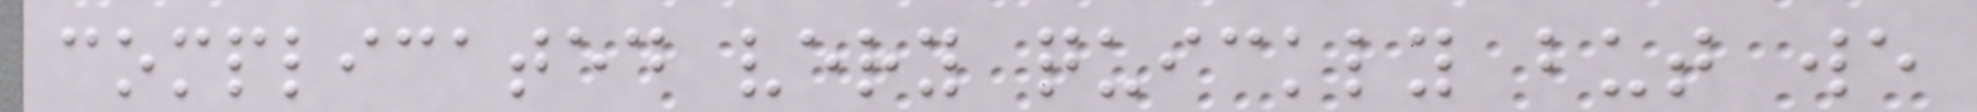complicated very quickly but we
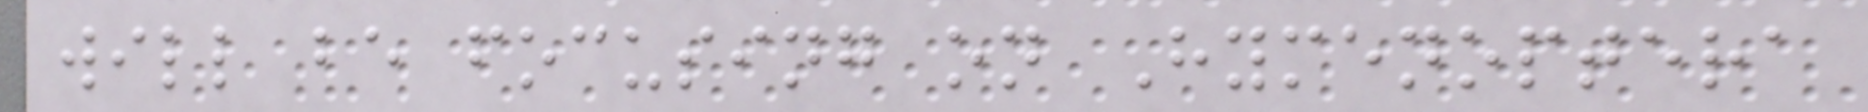will be focusing on Hymenoptera
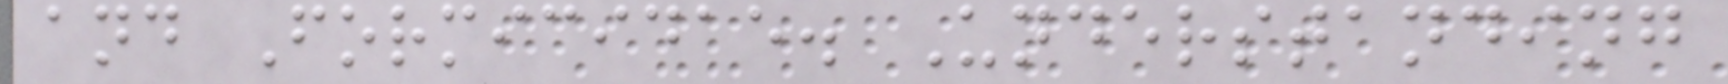and Formicidae. Understanding
